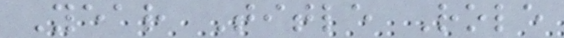Year Title Role
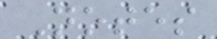Notes
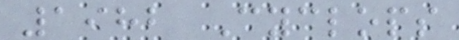1982 Cyclops
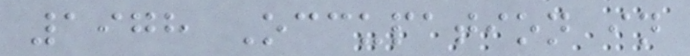1978 Occupation in
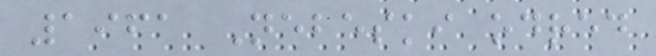1961 Nebeski odred
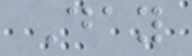Day
